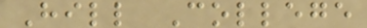Hill College
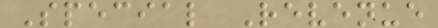Special Revenue
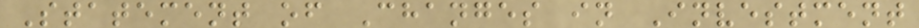Statement of Changes in Investment
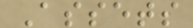Assets
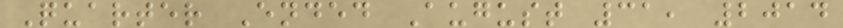Quarter Ended August 31, 2014
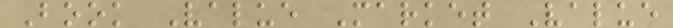Book Value Market Value
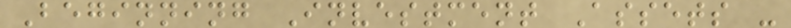Beginning Investment Assets -
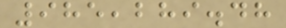985,289.48
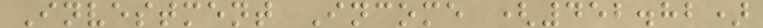Investment Income (452.82)
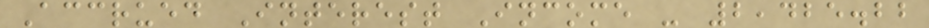Accrued Interest Income - 2,425.22
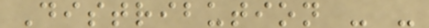Distribution - -
